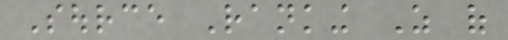Source Ranking As of
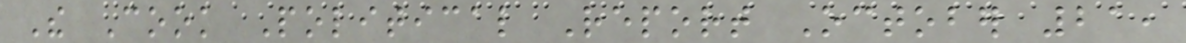The Cook Political Report October 21,
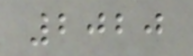2020
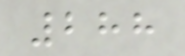288
